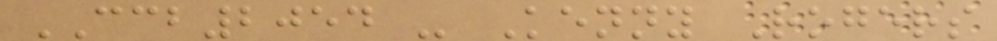CCB2054 - Kenny Rogers
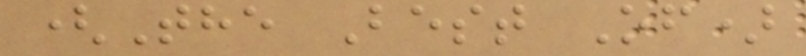(The Best Of)
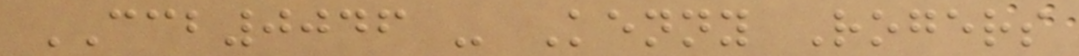CCB0046 - Kenny Rogers
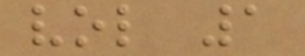vol 1
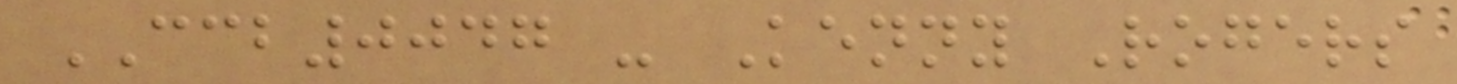CCB0047 - Kenny Rogers
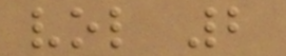vol 2
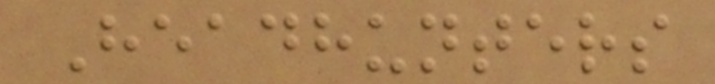Headhunters
